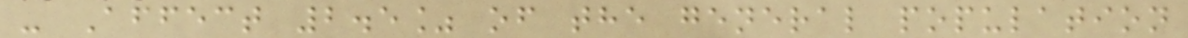- Affect 2.5% of the general population
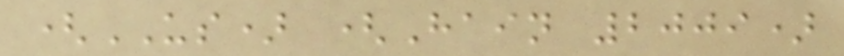(US) (Hain 2009)
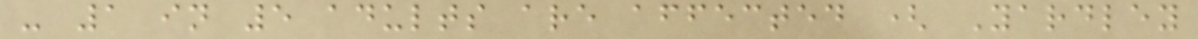- 1 in 5 adults are affected ( Yardley
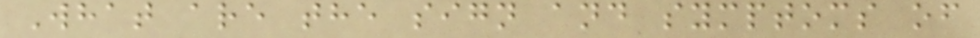What are the sign and symptoms of
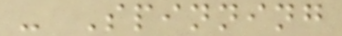- Spinning
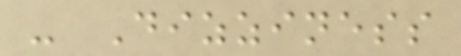- Dizziness
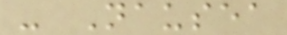- Nausea
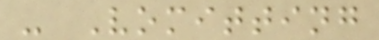- Vomitting
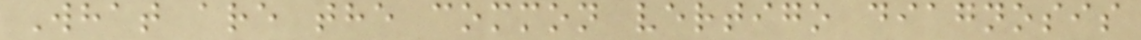What are the common vertigo diagnosis
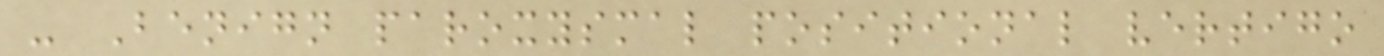- Benign paroxysmal positional vertigo
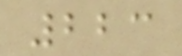223
